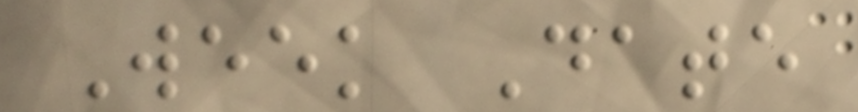Week Date
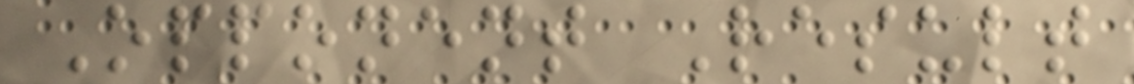Opponent Result
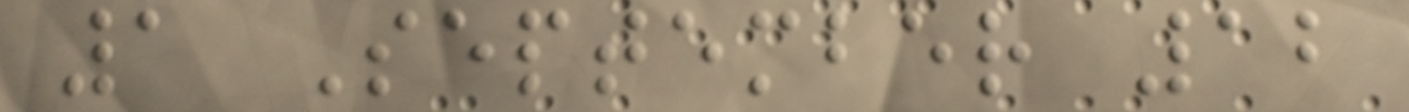1 September 12
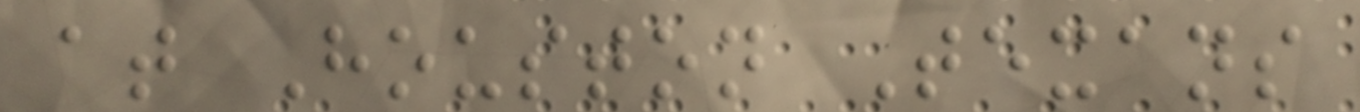at Houston Texans
